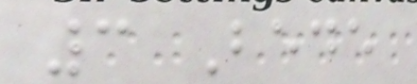3 Bede
